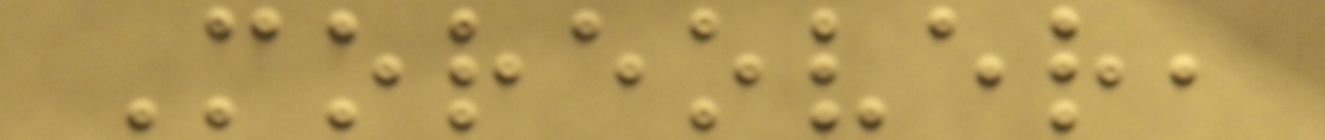Moreover,
